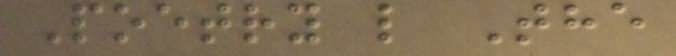Poetry l The
